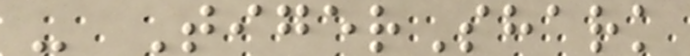- TigerShark
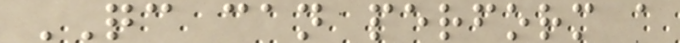QC can perform a
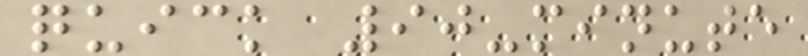quick 90-minute
